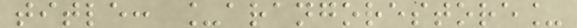title: _arangorestore_
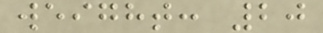weight: 20
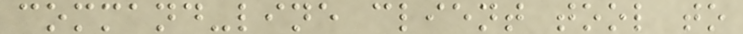command-line client tool to
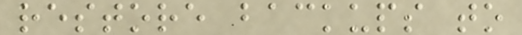restore backups to
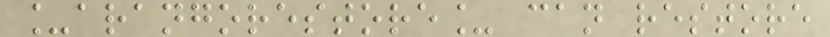_arangorestore_ can restore
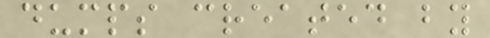dumps created by
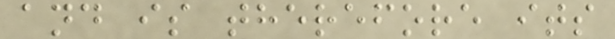and is therefore its
